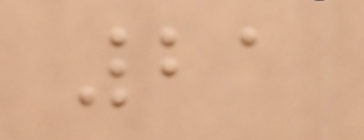21
